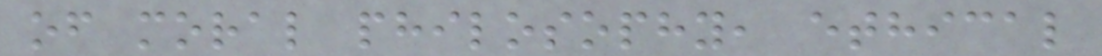of moral philosophy, ethical
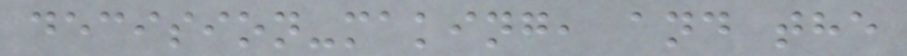decision-making, and the
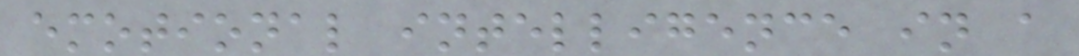emotional intelligence in a
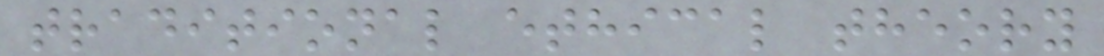traditional ethical theory
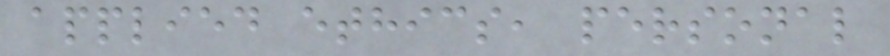applied ethics, personal
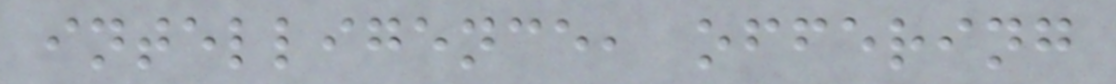intelligence, offering
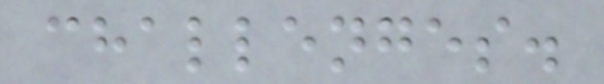challenges.
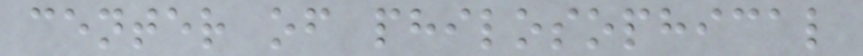center of philosophical
